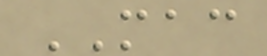MAC
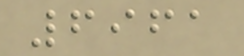6961
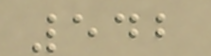542
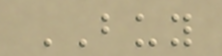BUY
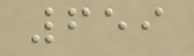659
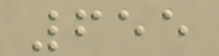655
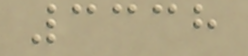3338
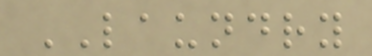LAUNDRY
